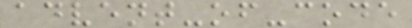advent-of-code
